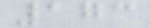173
